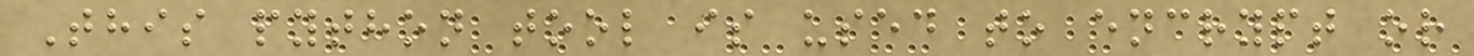This python tool is used to encrypt or
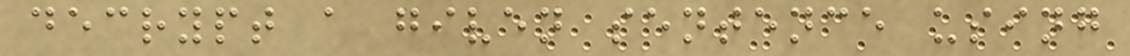decrypt a given sentence using
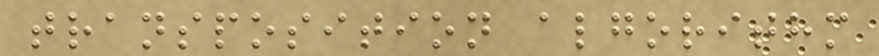transposition algorithm
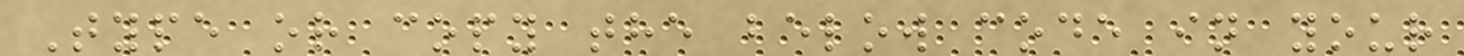Type or copy the below code in your
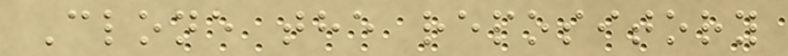Clone the repository
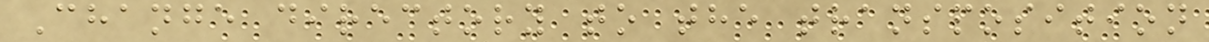Change directory to the transposition
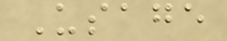Usage
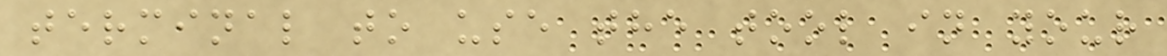terminal to use the tool in your
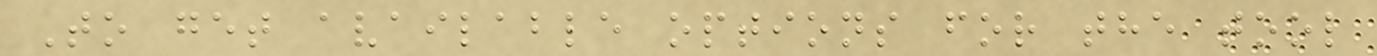To get available options for the tool
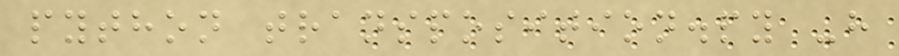python transposition.py -h
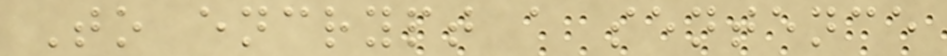To encrypt a sentence
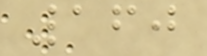160
